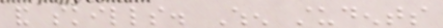and skills. When students
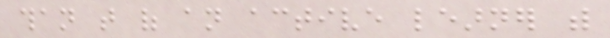than that of an active learner with
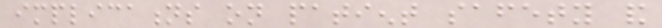implications on patient safety and
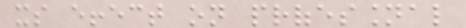its effect on professional
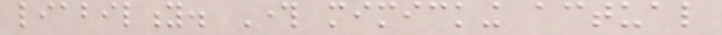liability. Through mimicking actual
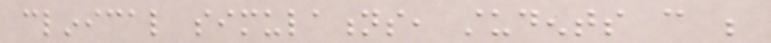clinical simulations, students can be
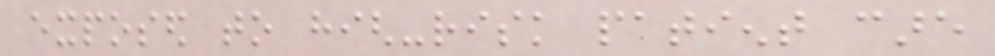exposed to high-risk patient care
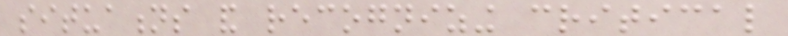situations and recognizing critical
